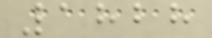1828
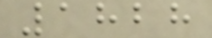1828
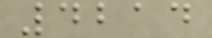4214
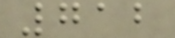712
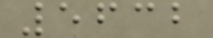5632
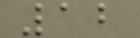12
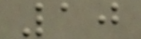10
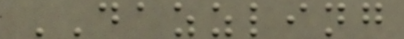DAZZLING
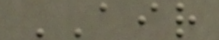AIR
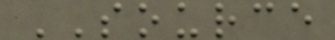SOURCE
